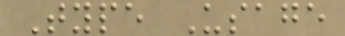Type Usage
